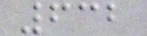632
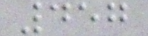457
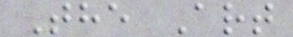The Art
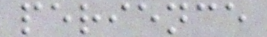perience
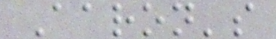Aaron's
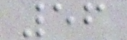56
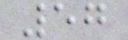57
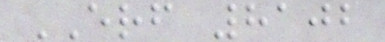ERF 8102
